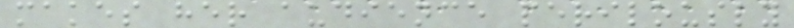makes her audience perilously
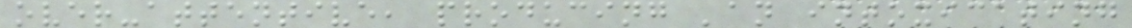over-attentive, producing 'an intoxicating
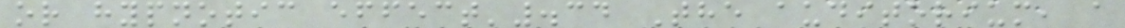or hypnotic effect'.34 The auditorium, a
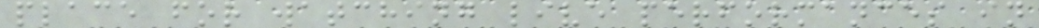place for watching live performances in
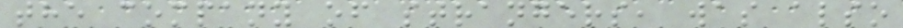the company of strangers, was also
